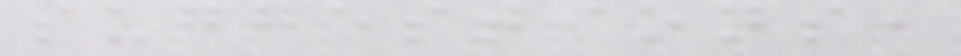suggestions,
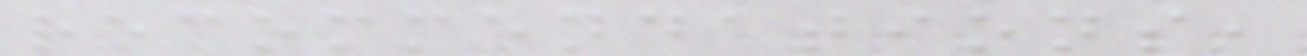recommendations,
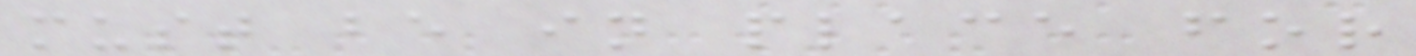must be in place for
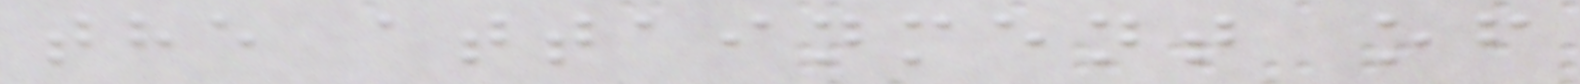the attainment of
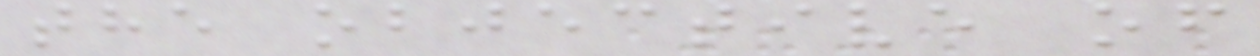the objective of
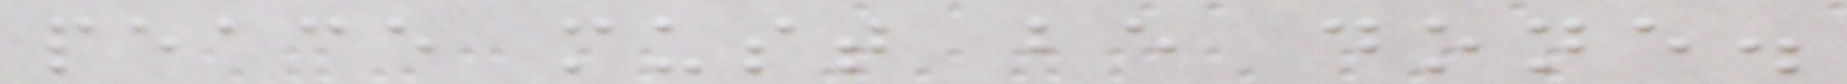peace must be done.
